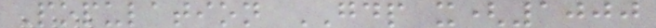Population GDP x(1000
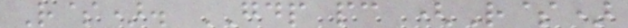R$). GDP pc (R$)
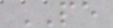PE
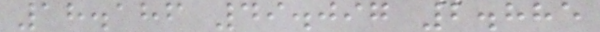18.186 49.097 2.885
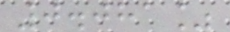0.081%
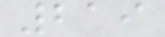219
